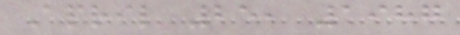April 25, 1987
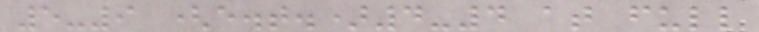5-9 (e.t.)4-4 at full
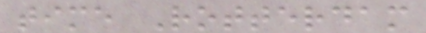time Rotterdam
